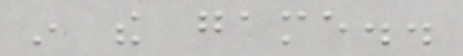in the game..
